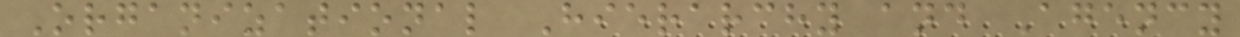Organizational Hierarchy and Agency
